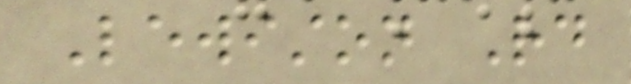Lewiston Rd
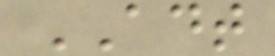ADT
